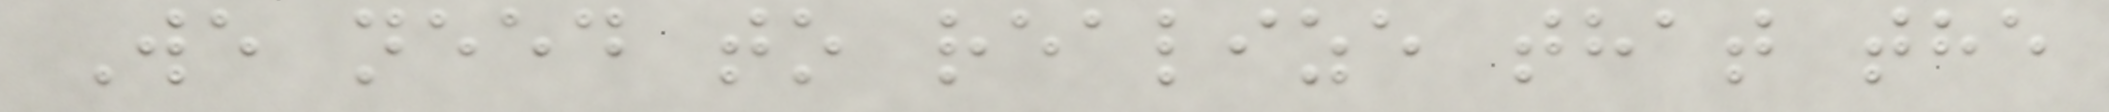We need to realize that the
